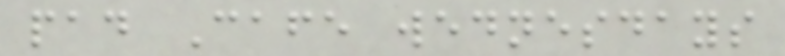pad Cafe wednesdays
